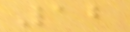12
